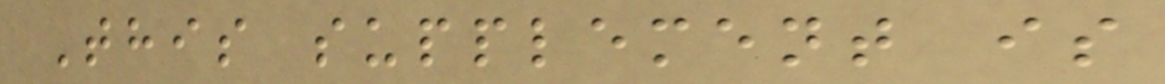This supplement is
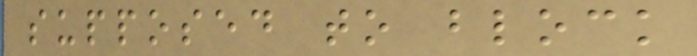supposed to block
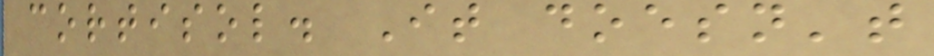cortisol. It doesn't
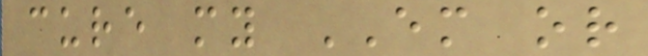cure my EM or
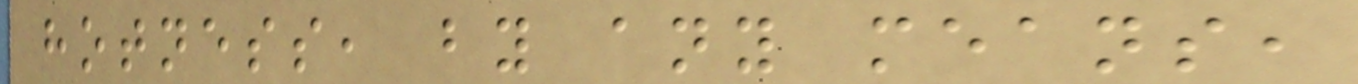hotness, by any means,
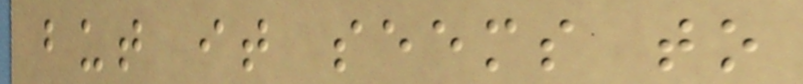but it seems to
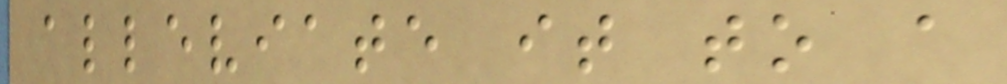alleviate it to a
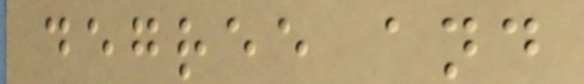degree and
